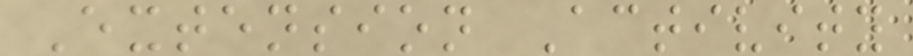Extension Activity
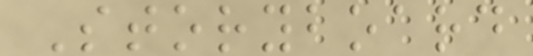Storyboard
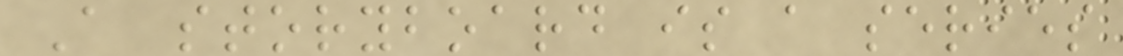A storyboard is a series
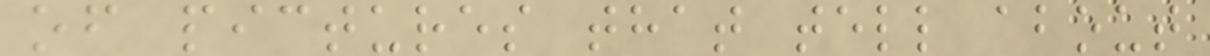of pictures that tell about
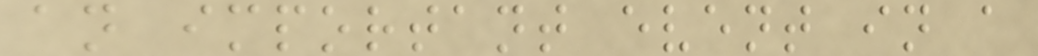an important event in a
